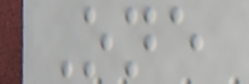One
